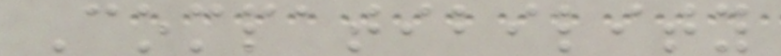Compatibility
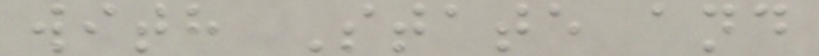with State and
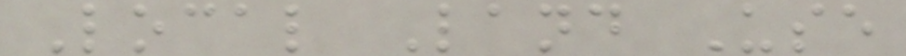Local Land Use
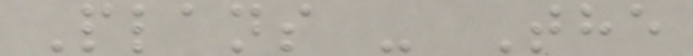Plans - The
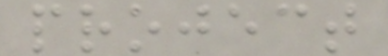project
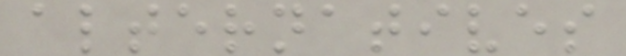alternatives
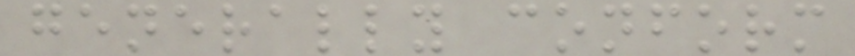generally conform
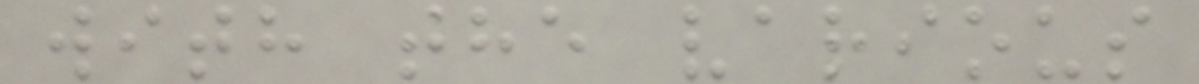with the various
